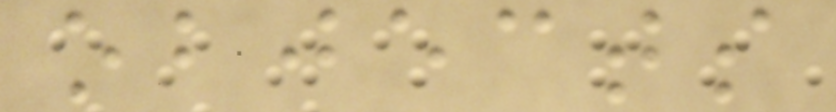objects
